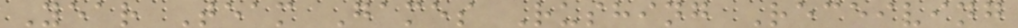Year Team Games Rushing Receiving
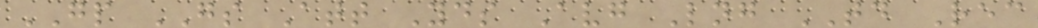GP GS Att Yds Avg Lng TD Rec
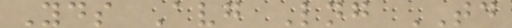Yds Avg Lng TD
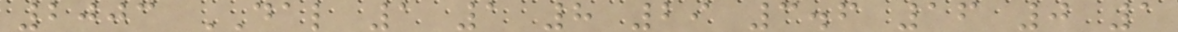2003 DAL 1 1 8 29 3.6 16 0 1
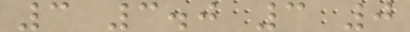3 3.0 3 0
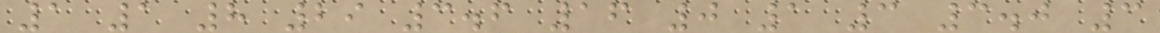1 1 8 29 3.6 16 0 1 3 3.0 3
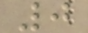0
